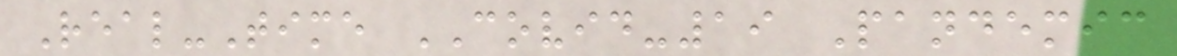Real-Time COVID-19 Pandemic
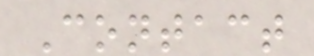Contact
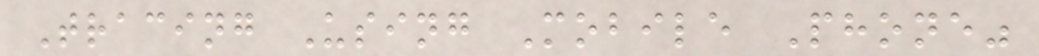Tracing Using Mobile Phone"
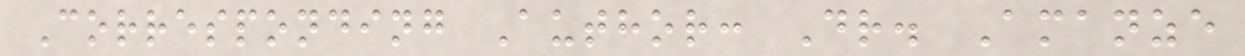Corresponding Author: Dr. Amanze
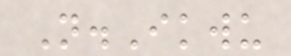N.Ikwu
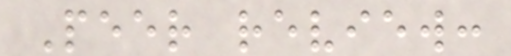Peer review:
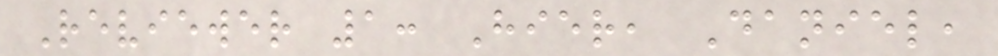Reviewer 1: Hier, Daniel,
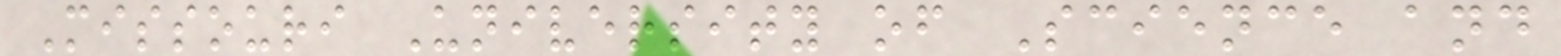Missouri University of Science and
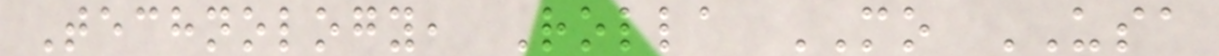Technology, Rolla MO USA
